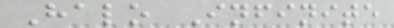Halo Infinite
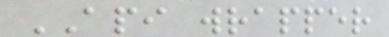API wrapper
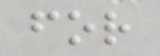for
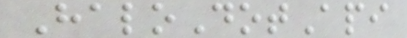HaloDotApi
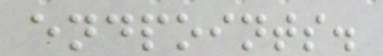endpoints.
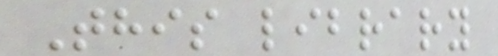This library
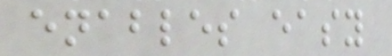enables easy
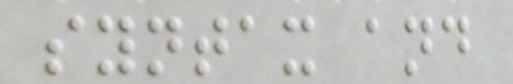syntax and
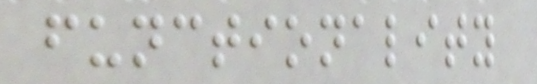functionality
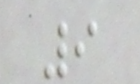9
